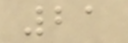21
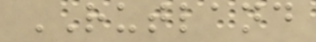RUTLAND
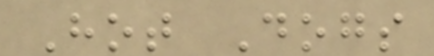Hot Dogs
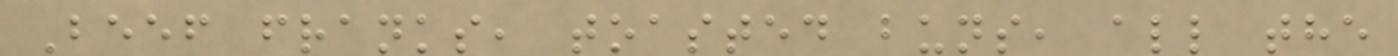Beef franks, toasted buns, all the
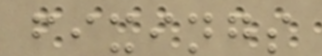fixings
